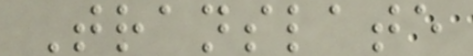Translate
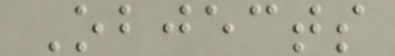Objects
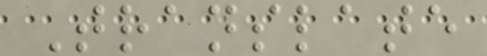Translate
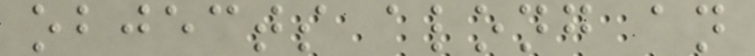objects along an
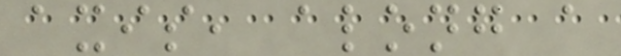axis, along a
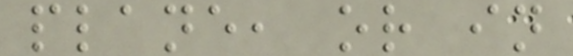plane, or in
